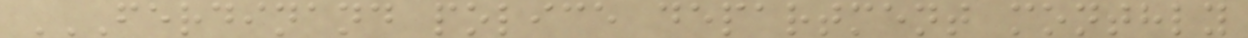FERDINAND POLICE DEPARTMENT MONTHLY
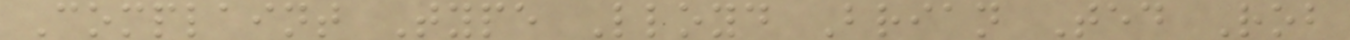Complaint Type Lloyd Brian Ted Rob
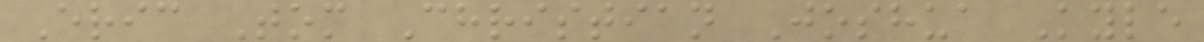Eric Tom Christian Joshua Kyle
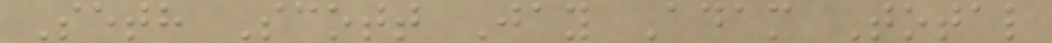Seth Scott Jay Adam Total
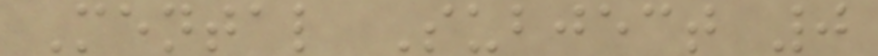Mental Subject 0
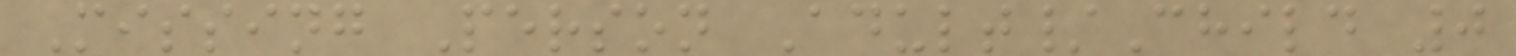Missing Person Adult/Child 0
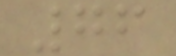76
